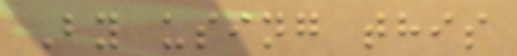By using this
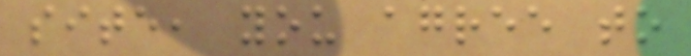site, you agree to
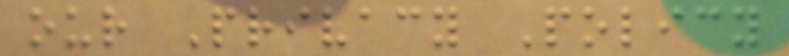our Privacy Policy
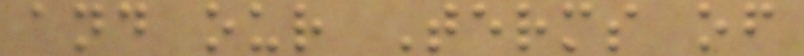and our Terms of
